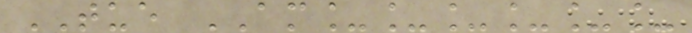TUE AM______
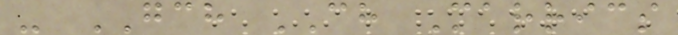- GCH CH Marrics
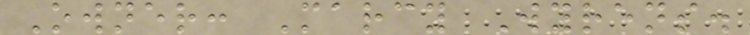Owner: Marcy Wyrens.
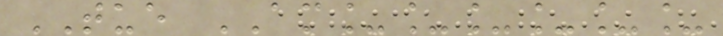TUE AM______
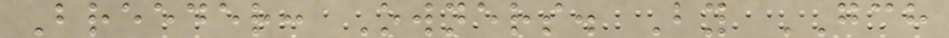Breeder: Owners. By GCH
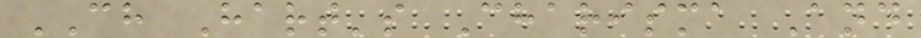CH Hart's Charisma And
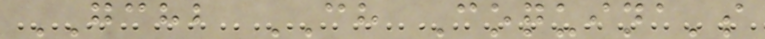GCHB CH Coquina's
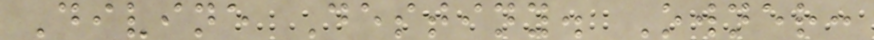Divine Destiny. Owner:
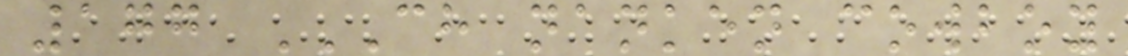177 CH NANKEN COWBOY
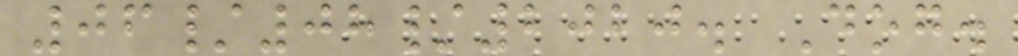06/08/2020. Dog.
